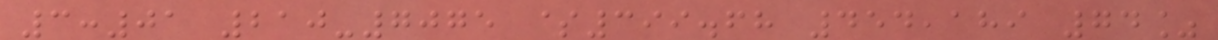3:01 210-7075 $399.68 454,189 74%
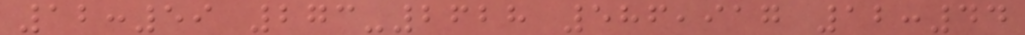12:59 273-2628 586,917 12:44
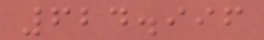624.996
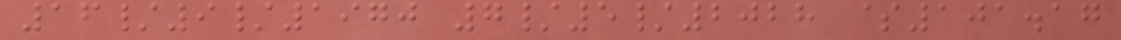16/9/1970 7/5/2028 $101.17
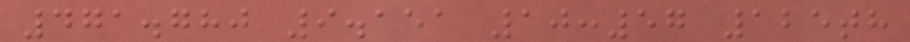471.780 9.151 10:57 125th
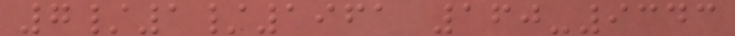7/1/1961 160-9343
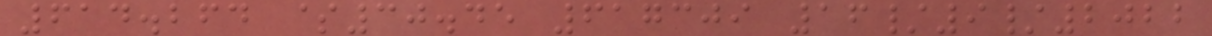614.264 $30.45 617309 16/9/2022
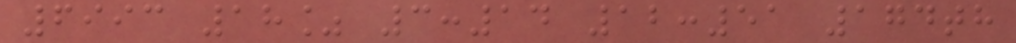6993 18% 3:14 12:51 174th
